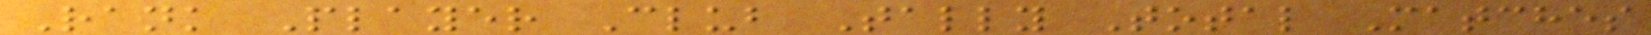Rank Player Club Tally Total Matches
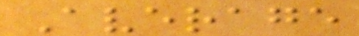Average
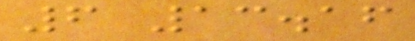6 13.16
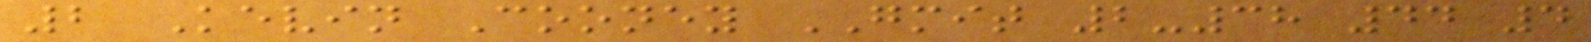2 Kevin Cooney GMIT 2-38 44 4
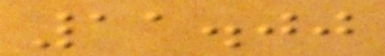11.00
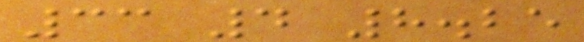33 4 8.25
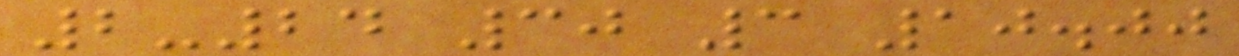2-24 30 3 10.00
